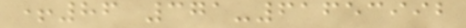+86 371-61653992
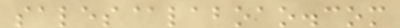sales@laboao.com
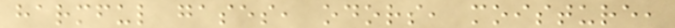harmful gases, odors, moisture,
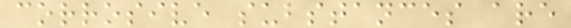corrosive substances are
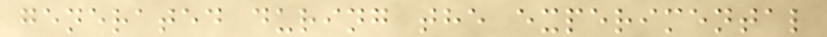generated during the experimental
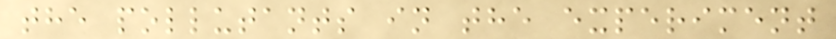the pollutants in the experiment
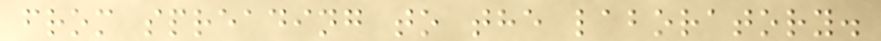from spreading to the laboratory.
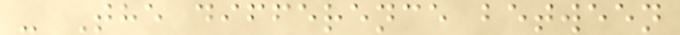- The difference between
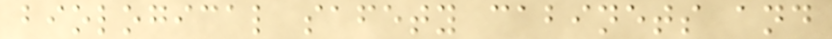biological safety cabinets and
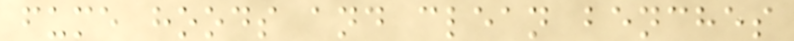fume hoods and clean benches
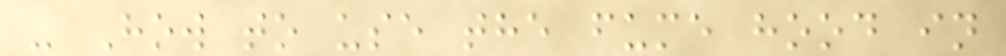- How to use the fume hood in
